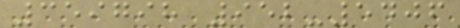359798 952-5406
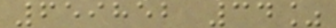659852 34%
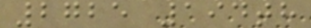2725 194th
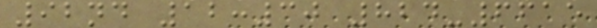92nd 12:30 824-6615
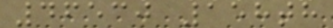46530 158th
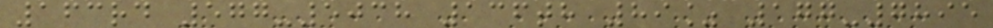163rd 577-5038 136th 89% 177-7895
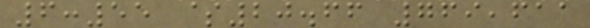6:55 $20.66 769,611
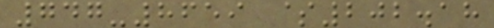747-8659 $202.18
